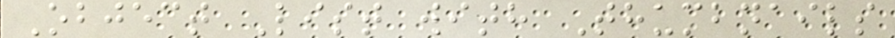Object List with Thumbnails
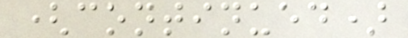(continued)
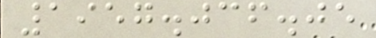1957.036.05
